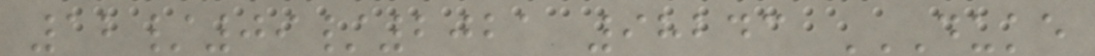12/09/2021 98243 DUKE
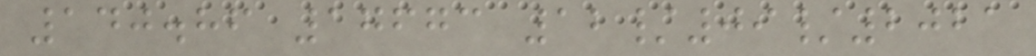140.86 17673 12/09/2021
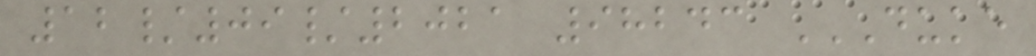12/09/2021 98243 DUKE
